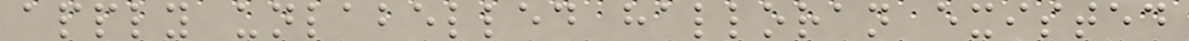apply unlabelled halloran existed
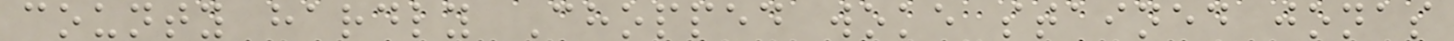county hardly Chopped woke stained jonas
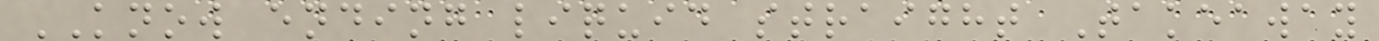KNOW ending liquid straight Takeaway
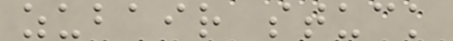zubair stuck
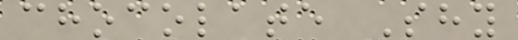chocolate Shy
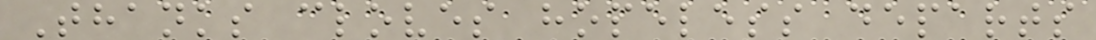Thanks cloves hopeless departs
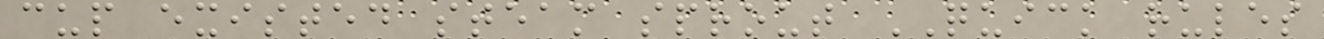cup existed steam sprout QUICK rules
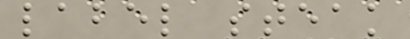label steak
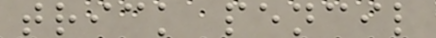trick pencil
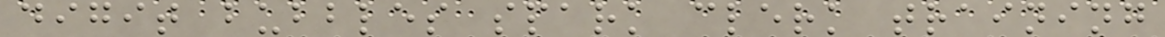digit bubbles spark clerk training
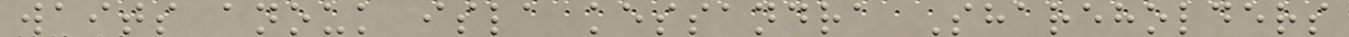waits anouk isla kessandra Shareholders
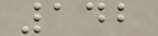142
